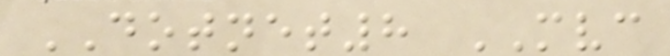DOTNET8 MVC
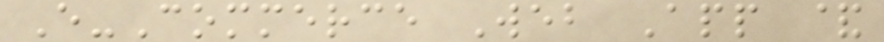E-Commerce Web App &
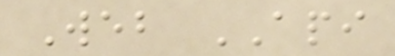Web API
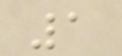1
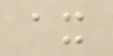ax
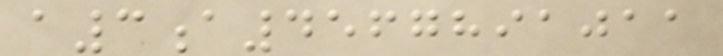a3a4567891011
